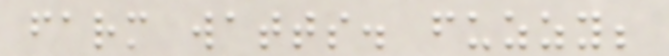farm watts. fuzzy;
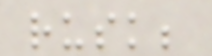rusk;
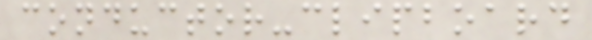conductor-clipboard
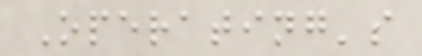Operating's
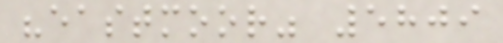"eastmoor" 5809
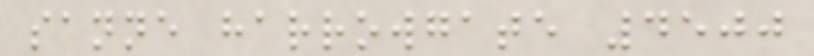sanne harrowgate 4500
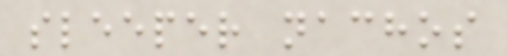sleeper nachos
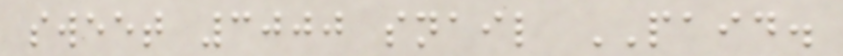sweet 3000 snail PAID.
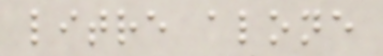litre alone
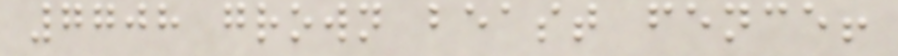7708 grown beast fence!
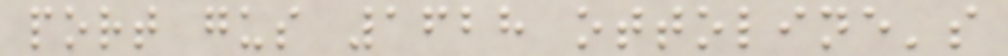port gus 1628 ottoline's
